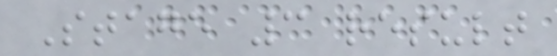Stage 3 result
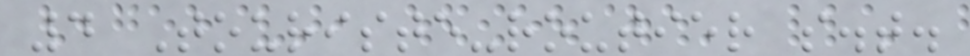4 Touriste-routier s.t.
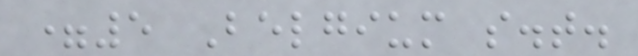=5 Belgium s.t.
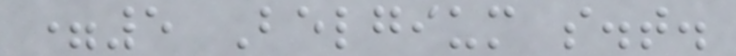=5 Belgium s.t.
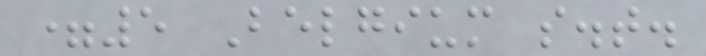=5 Belgium s.t.
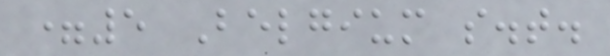=5 Belgium s.t.
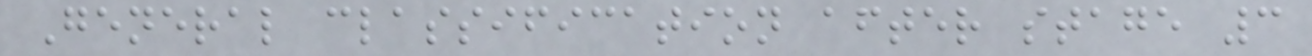General classification after stage 3
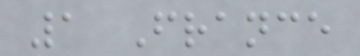1 France
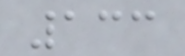133
